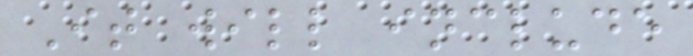It will include
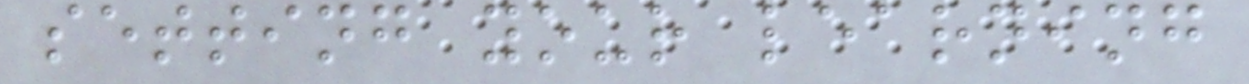setting your learning
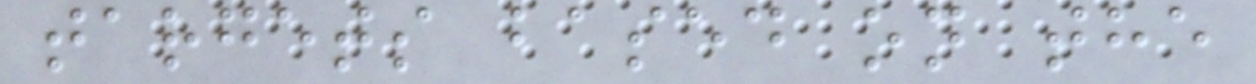targets based on the
